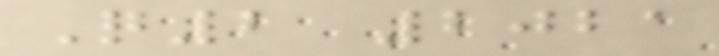Q2 2021
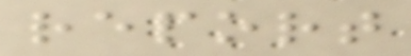report
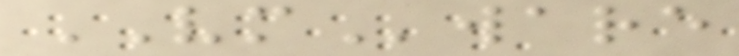VMware
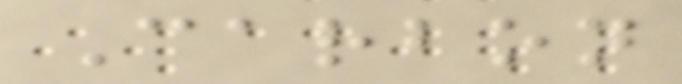Carbon
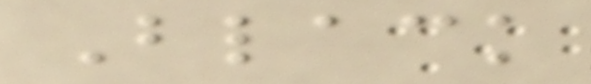Black
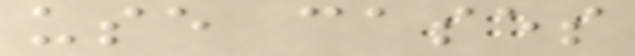use cases
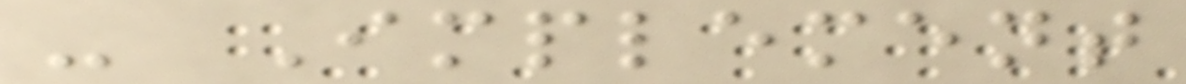- Implement
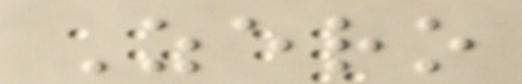Zero
